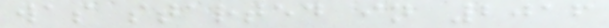was started in 2016
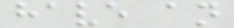have an
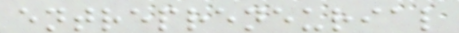entrepreneurial
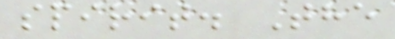spirit. The
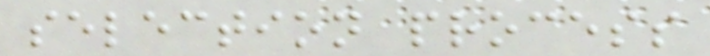selection process
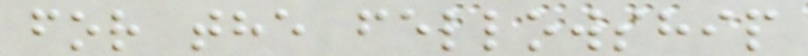for the fellowship
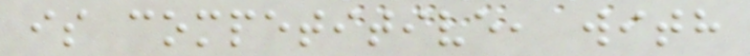is competitive, with
